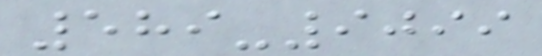589-9099
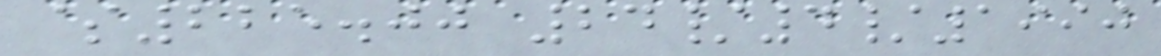$225.00 24/4/1990
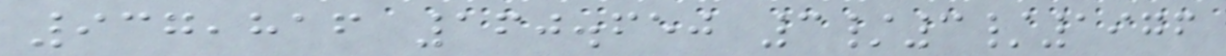937,816 160.650 3/3/1976
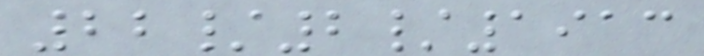22/2/1913
